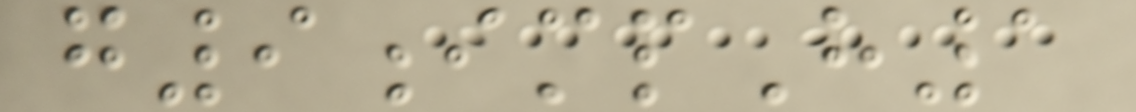g9impH1
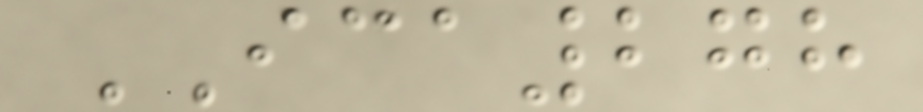ICA278
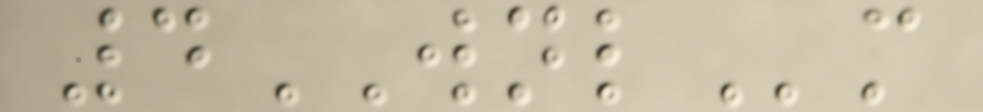4WNLm
